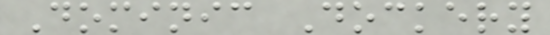Dominic Dockery
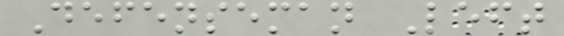Defenseman Left
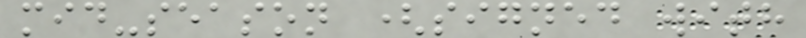mid-season (signed with
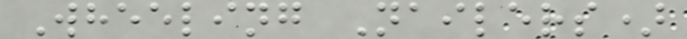Wheeling Nailers)
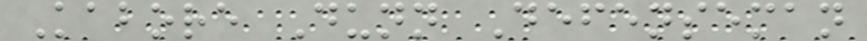Kabore Dunn Defenseman
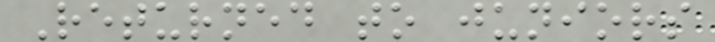Returned to juniors
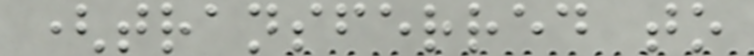(transferred to
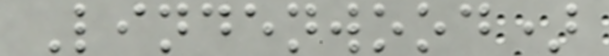Lindenwood)
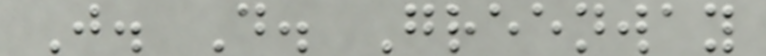J. D. Greenway
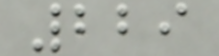229
